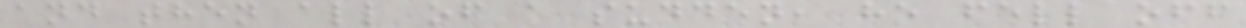and then all of a sudden, he fell off
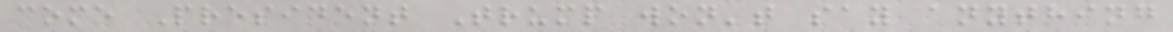come President Trump won't say anything
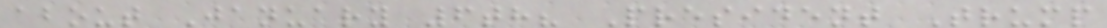about January 6th? President Trump
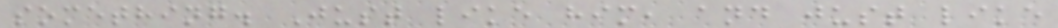something. Just like him, and just like
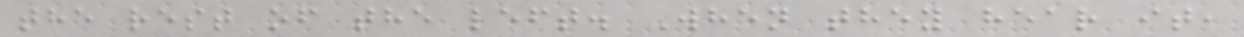the rest of the left. When they hear it,
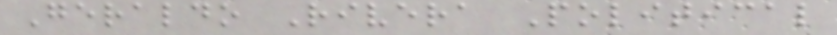Geraldo Rivera Political
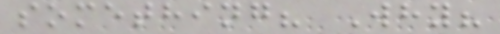something? Why?
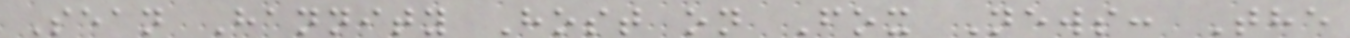Sean Hannity Host on Fox News: The
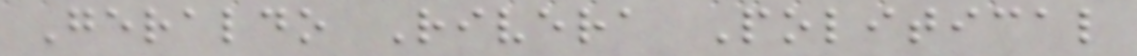Geraldo Rivera Political
